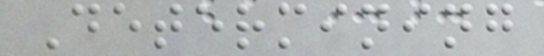Determining
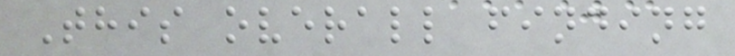This overall finding
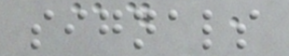signals
